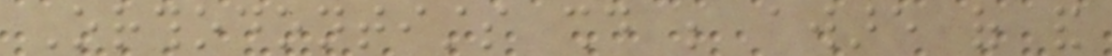Orthodontists should be aware of and
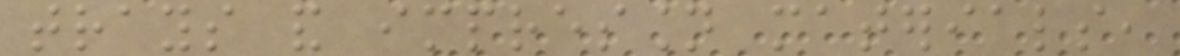trays and impression materials,
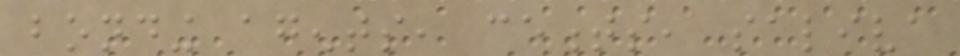bonding agents, cements, saliva
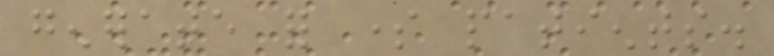generate for some patients.
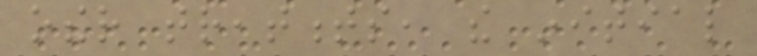other treatments, the initial
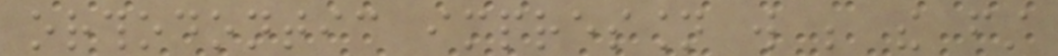orthodontic impression will be the first
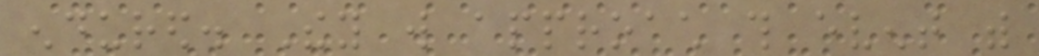endured. They will approach this event with
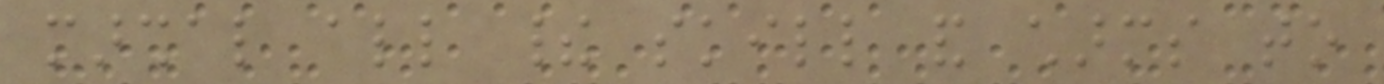marshal all their skill and charms to
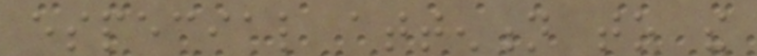especial attention to the
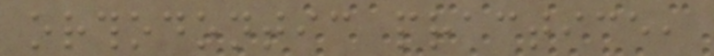orthodontic practice,
